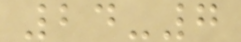24-7
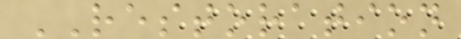RESTORATION
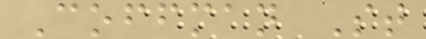Coffman St
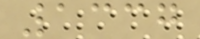1337
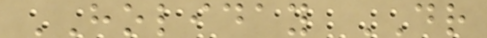HOLIDAY DR
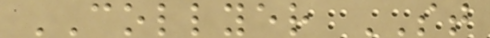COLLYER ST
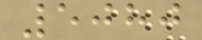5080
